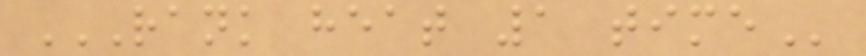RANK HEAT 1 TIME
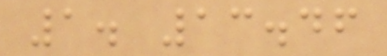1. 13.46
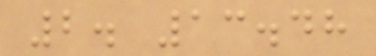2. 13.48
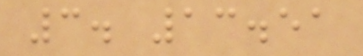3. 13.51
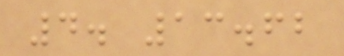4. 13.62
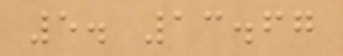5. 13.67
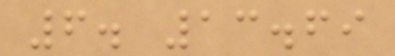6. 13.69
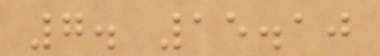7. 15.10
